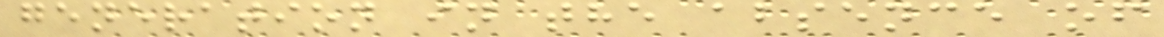generation in the absence of
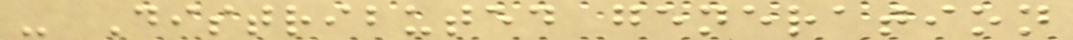- Distributed generation
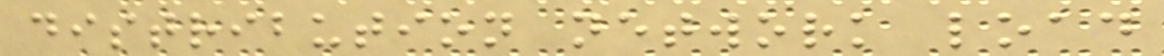distribution network load
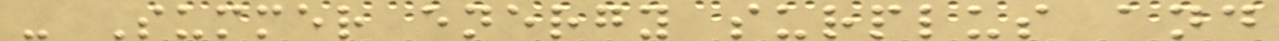- Summer energy surplus and
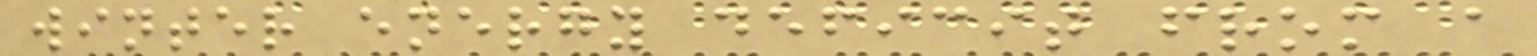winter energy deficit from a
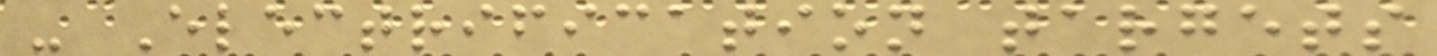- Electrification targets
